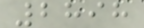2898
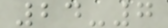24-7
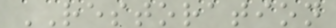RESTORATION
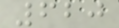620
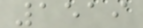1519
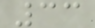33
